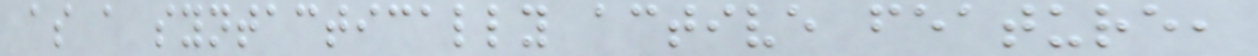as a syntactically active feature,
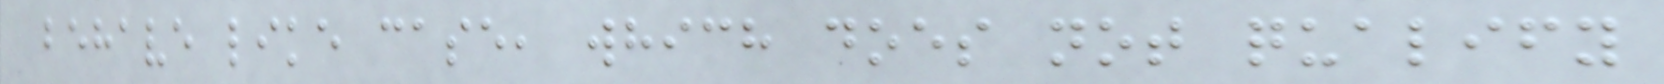behave like case, which does not qualify
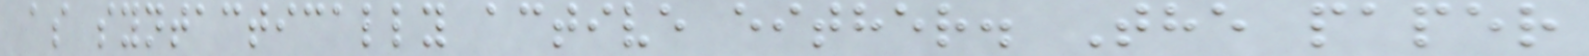as syntactically active either. The paper
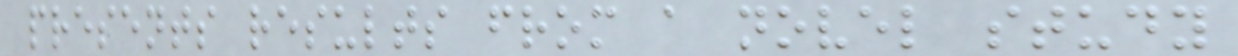presents results from a novel study
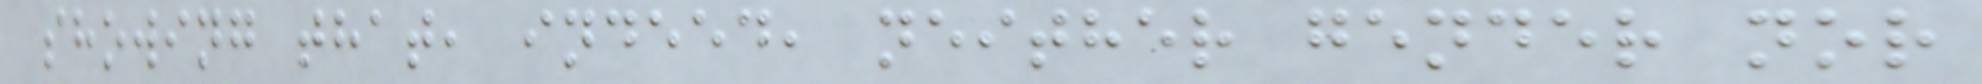showing that, indeed, neither gender nor
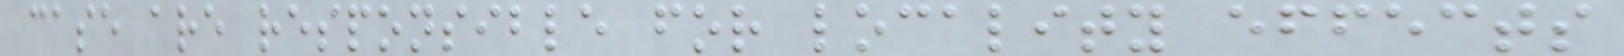case are responsible for locality effects
